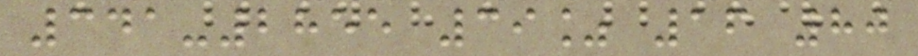341-2855 39% 16 80
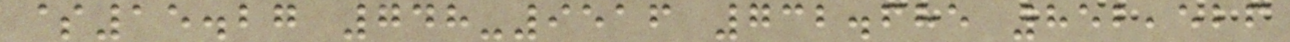$15.27 748-9516 732.685 852,526
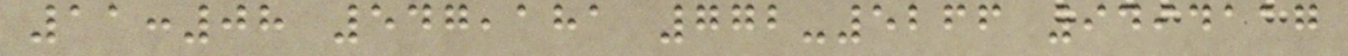11:08 547,181 772-5266 9494117
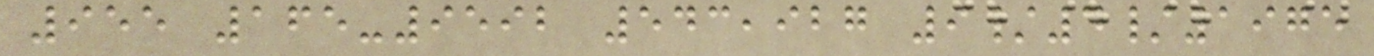955 165-9592 543,927 9/4/1975
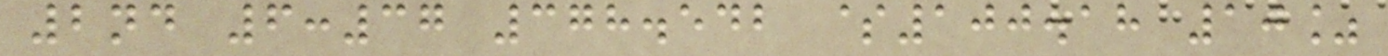2nd 6:37 378.542 $100.18 10%
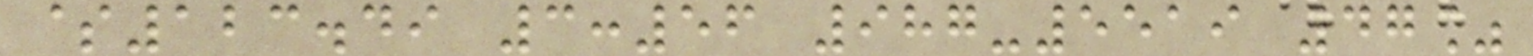$123.49 3:56 987-5519 47%
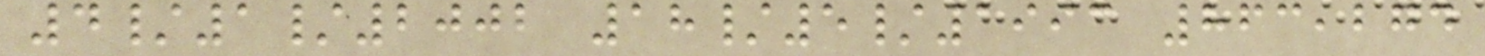4/1/2002 18/5/1993 863,274
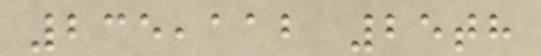235,112 25th
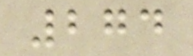274
